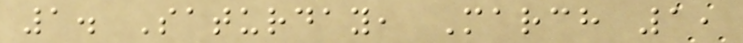1. Saturday, March 1,
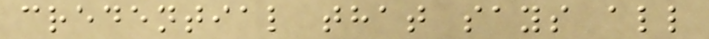credential that says all
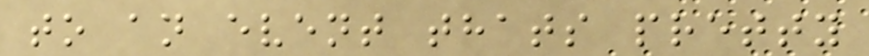to an event thats pretty
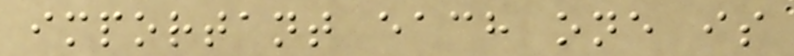important each one is
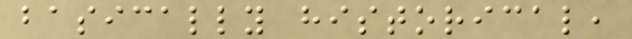basically historical,
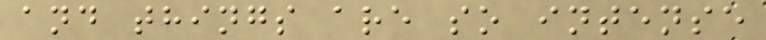and things are so intense
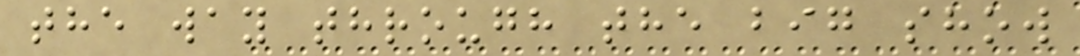the way through the big show
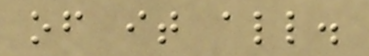of it all.
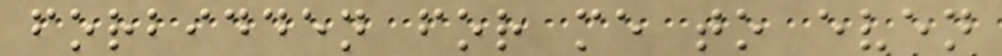forbidden for me to even
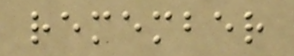remember
